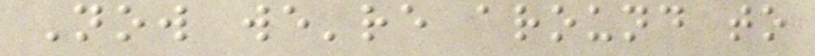Now we're around to
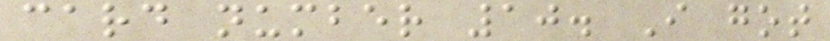card number 10. I got
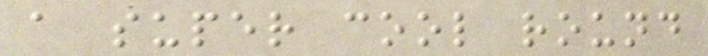a super cool round
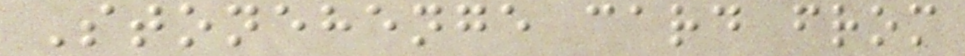Stonehenge card from
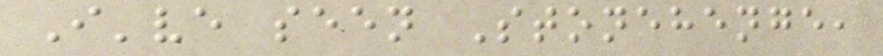I've seen Stonehenge,
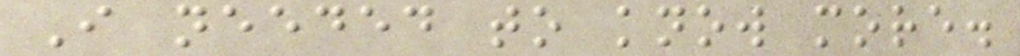I needed to know more.
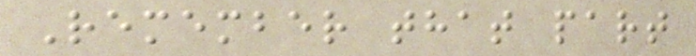Remember that part
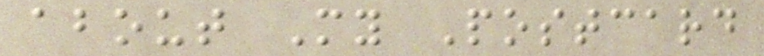about My Postcard
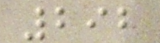292
